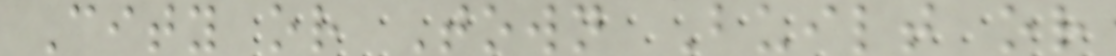City or Town Built or
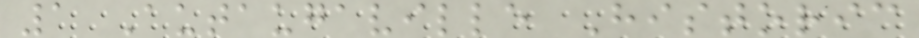1 Autaugaville Historic
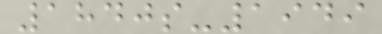1840s-1949
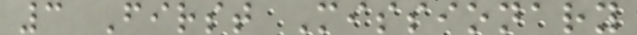3 First Missionary
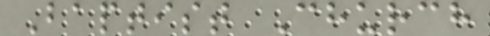Baptist Church
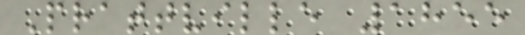Prattville 1855
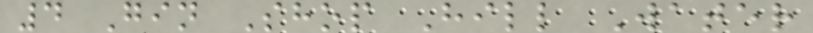4 Gin Shop Hill Water
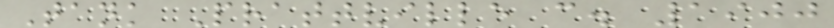Tank Prattville c. 1900
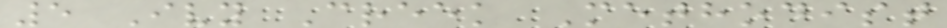5 Ivy Creek Methodist
